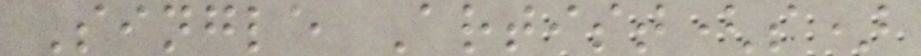Single Artist(s)
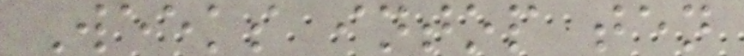Weeks intop ten
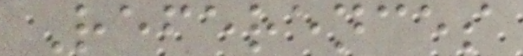References
